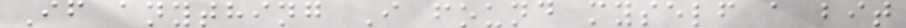If anything I found myself a bit
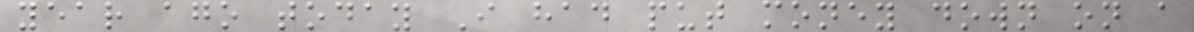year ago today I had put money down on a
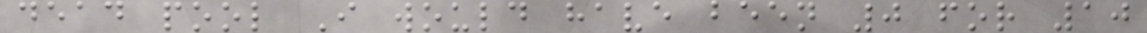dead pool I would have been 0 for 10
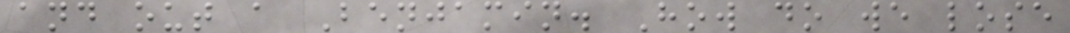and out a Benjamin. How do we lose
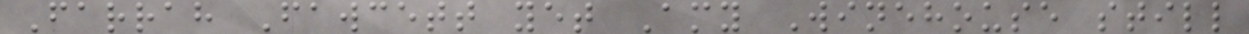Farrah Fawcett yet Amy Winehouse still
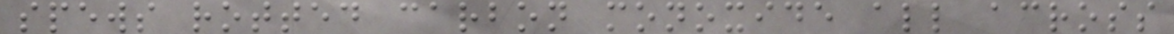spews rotted carbon monoxide all across
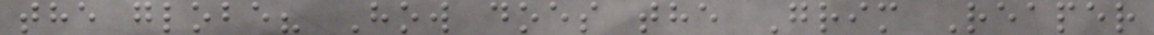the globe? How does the Grim Reaper
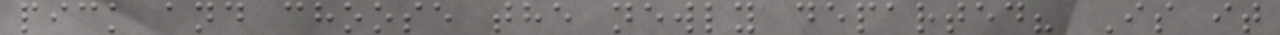pick and choose the newly departed? Is it
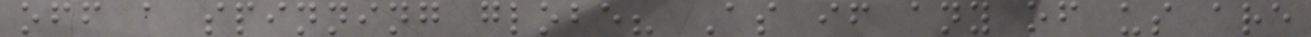off a spinning globe? As if any of us are
